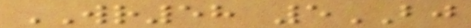WR58 5BJ
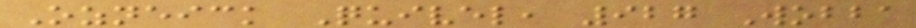Ozneick Quivel, 927 Wobba
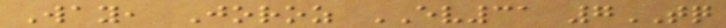Way, Joroz EV31 7TQ
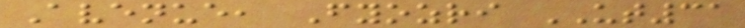Avenue, Fyozri UT31
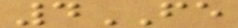4FE
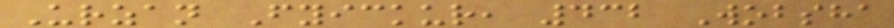Urzan Fyickur, 432 Wobsha
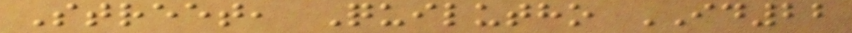Street, Quilutho ID22
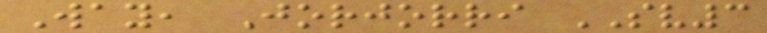Way, Jorjorri SV3
